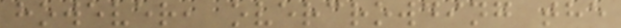however, overcrowding the
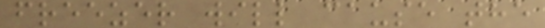freezer will cause the
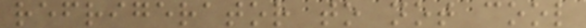refrigerator to not cool
